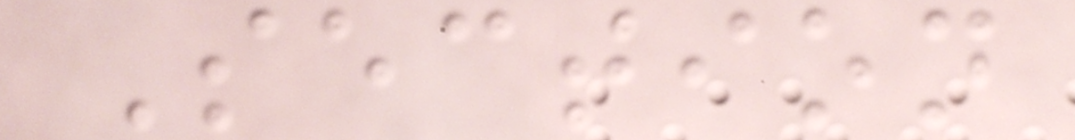Section
